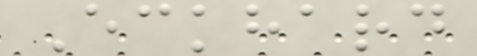Eckhard
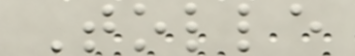Tolle
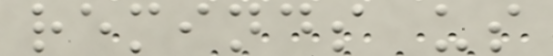reminds us
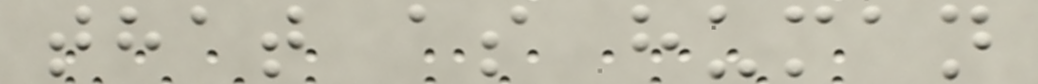that as human
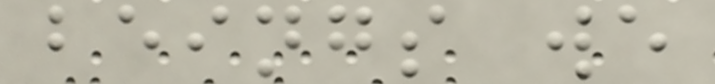beings we
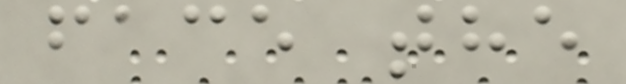face the
